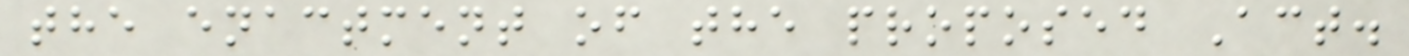the enactment of the proposed Act.
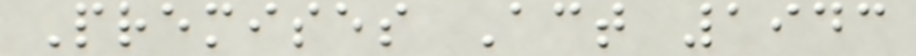Premises Act 1943
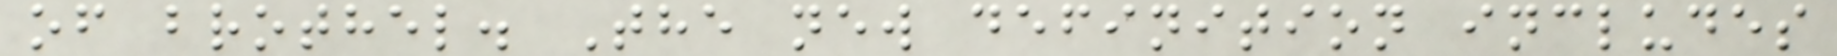of brothel. The new definition includes
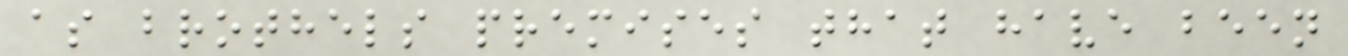as brothels premises that have been
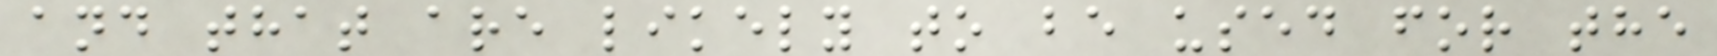and that are likely to be used for the
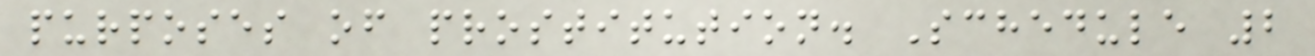purposes of prostitution. Schedule 2
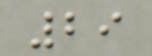29
